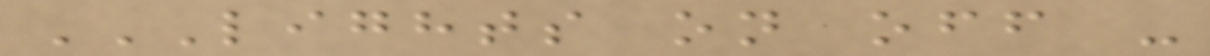LIGHTS ON OFF -
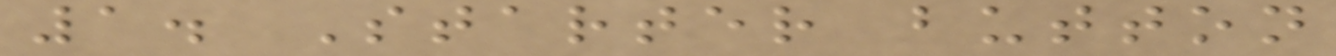1. Starter button
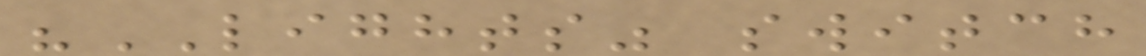"LIGHTS" switch
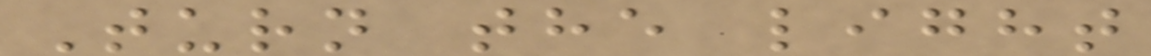Turn the light
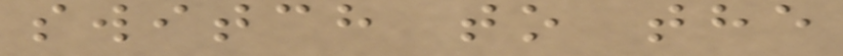switch to the
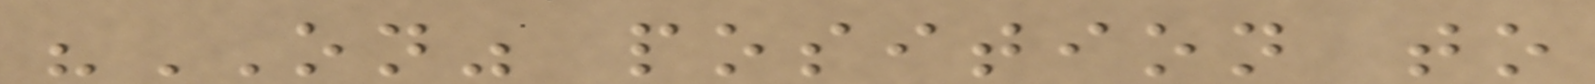"ON" position to
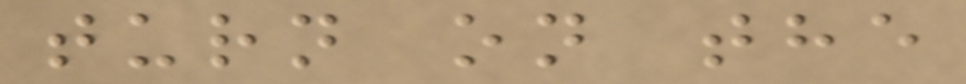turn on the
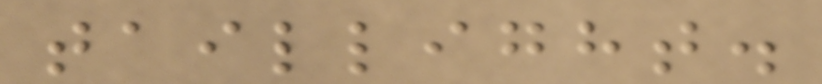taillight.
